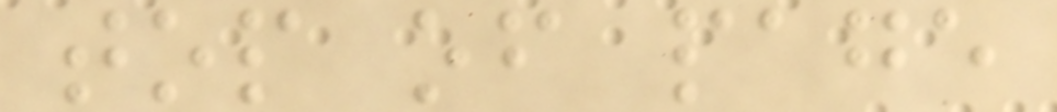top of page
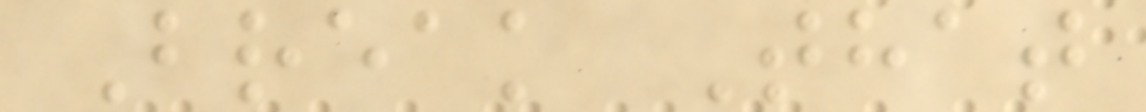Break That
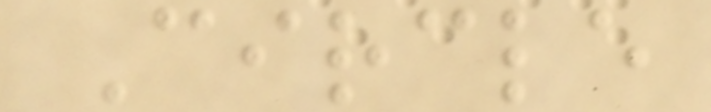Circle
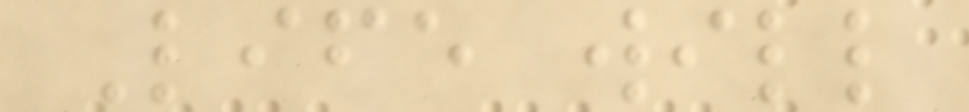Life will
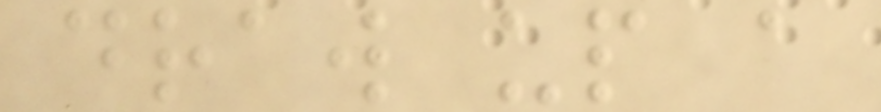draw up a
